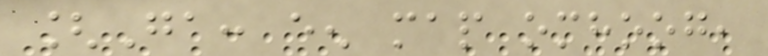[Ga: een map omhoog,
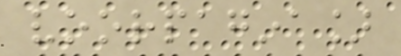voorpagina]
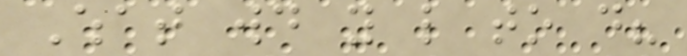What would you like to do?
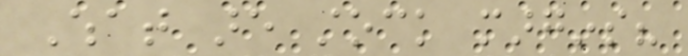What are stock margins?
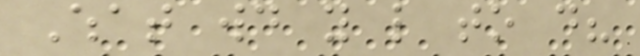What would you like to do?
